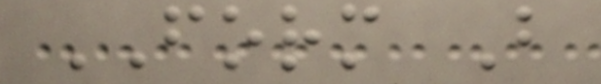FORM B
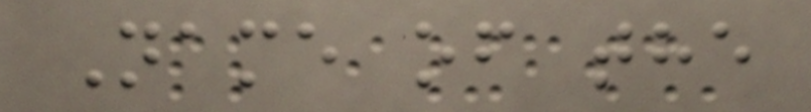Name of the
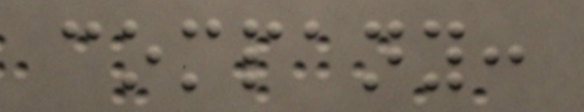company:
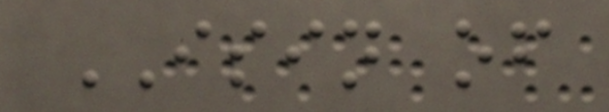ISIN of
